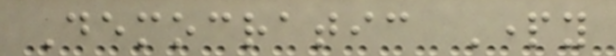Democratic Party
